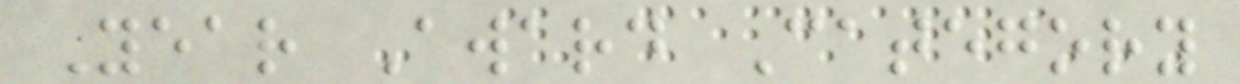Year Award Category
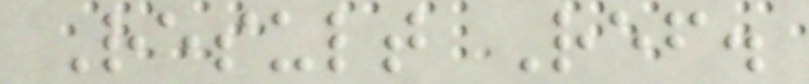Result Ref.
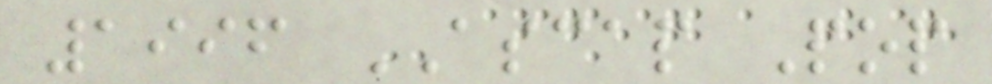1996 ASCAP Pop
